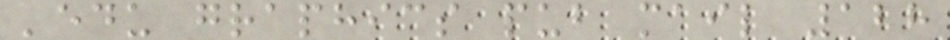'edu graphics pub mail 128
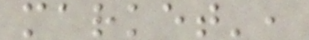market',
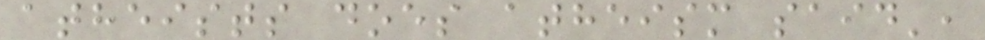atheists does atheism said',
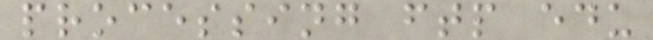processing ftp edu
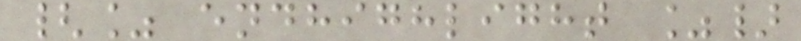{% endhighlight %}
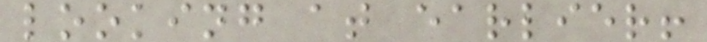looking at earlier!
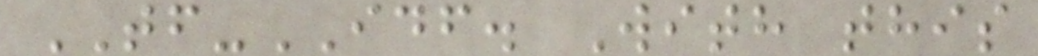TF-IDF. With this
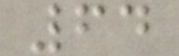64
